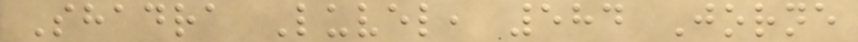Shadra Luvel, 584 Jorne
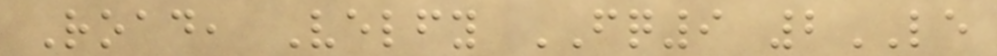Road, Velfy FQ9 2LE
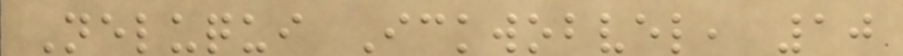Neluqui Ickwobvel, 10
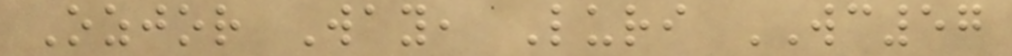Ozjor Way, Luri WC57
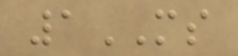1MS
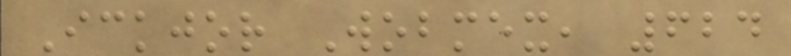Ickjor Wobmex, 624
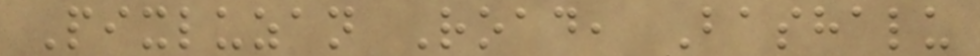Pixluzan Road, Bashalu
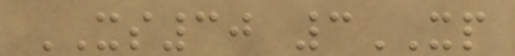XS30 3XP
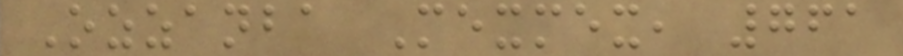Ozzanba Mexmex, 761
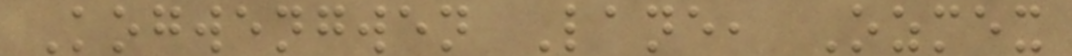Kogwengwen Lane, Ozmex
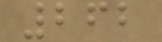262
